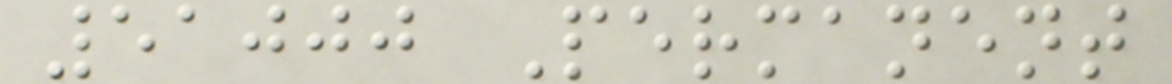51000 Permanent
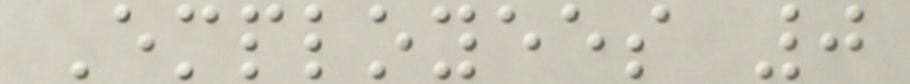Employees 0
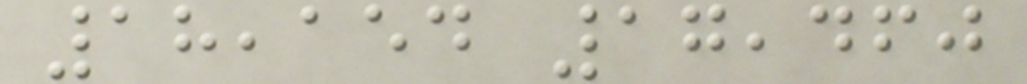18,154 17,460
